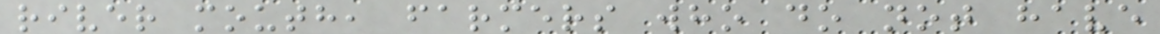river mouth, farmers who do not have
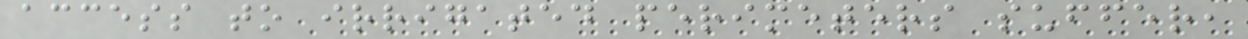access to irrigated perimeters suffer,
